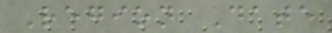Region Date
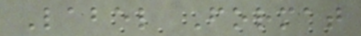Label Format
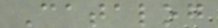Catalog
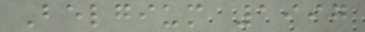Belgium 1997
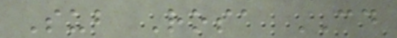Sub Rosa CD
